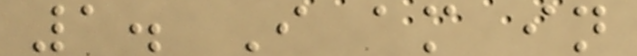1. I am in
